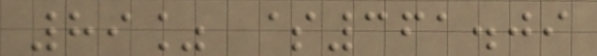89% $361.09
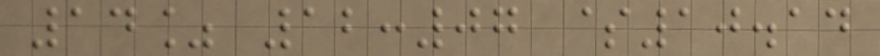14% 12:07 $10.14
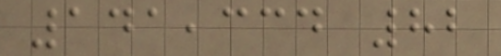141,334 82
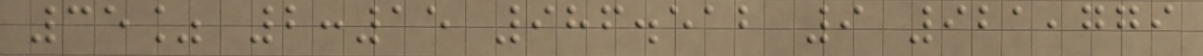35% 2:15 986.512 9 921,779
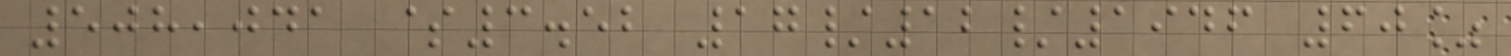508,041 $3.52 17/12/1946 60%
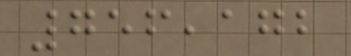756,172
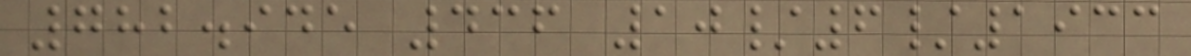782.945 436 10/6/1933
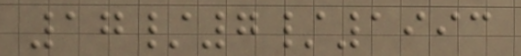17/7/1993
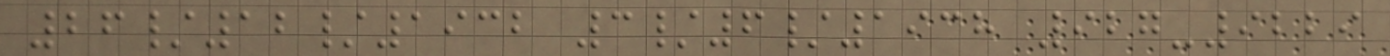26/12/1932 3/6/1938 927-9229
